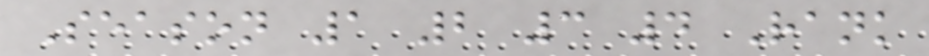Season 1 2 3 4 Rank
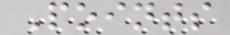Points
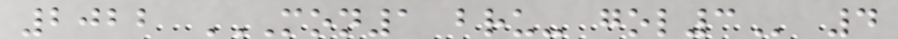2022 MON1 BRU- GOL3 4
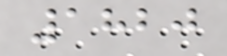1820
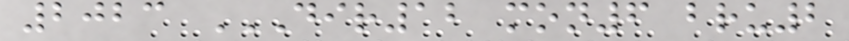2023 DIR12 MON6 BRU2
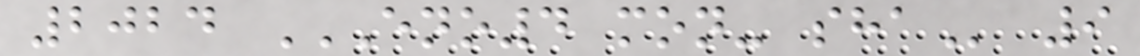2024 ENO4 MON- SHA 9
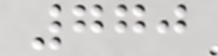770
